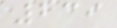239
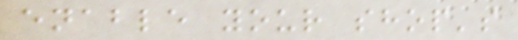enable your shop's
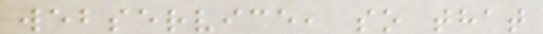webservice, so that
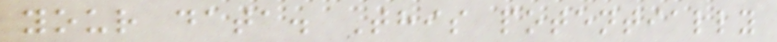your data. This potentially
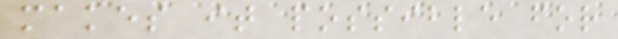makes it possible for
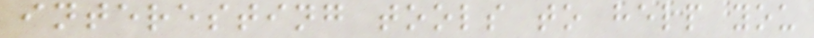interesting tools to help you
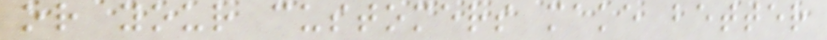or your customers make better
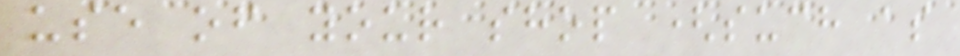use of your shop (such as
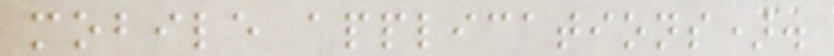mobile applications).
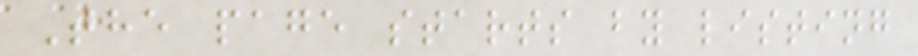The page starts by listing
